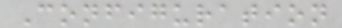Configuration
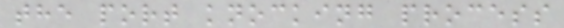the port knocking process
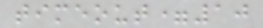timeout=10
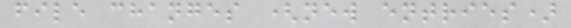file changes (new entries)
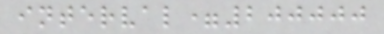interval=200000
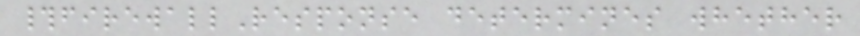#firewallResponse determines whether
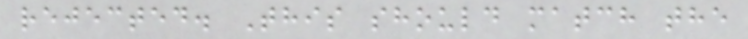rejected. This should match the
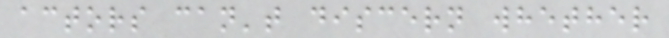actors can't discern whether
